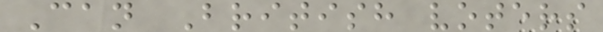Can British voters
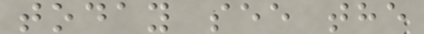today see the
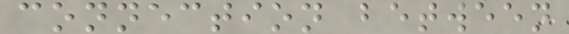connection between
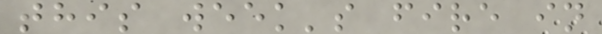this week's fire in
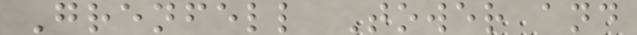Grenfell Tower and
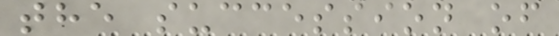the succession of
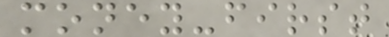money-first
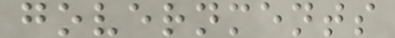governments
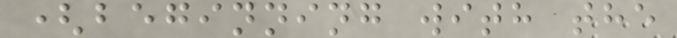(beginning with the
